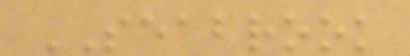SEABROOK
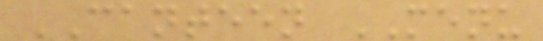CANTEEN MENU
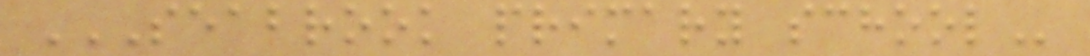SEABROOK PRIMARY SCHOOL
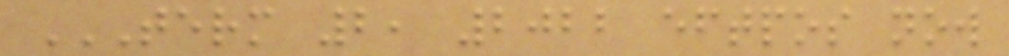TERM 2, 2022 EFTPOS NOW
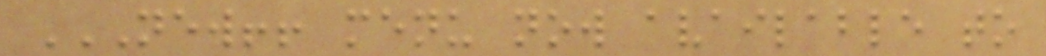NEW!! MENU NOW AVAILABLE TO
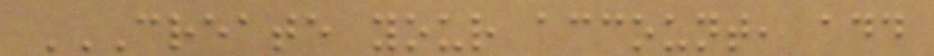CREATE YOUR ACCOUNT, ADD
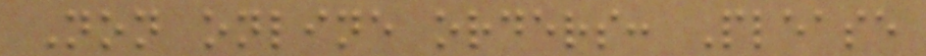Non online orders: Please
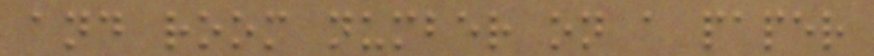and room number on a paper
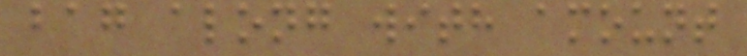bag along with amount
